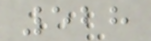528
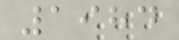1984
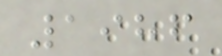1986
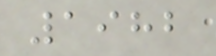1982
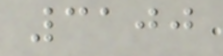3100
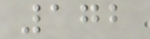172
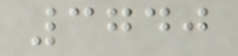3740
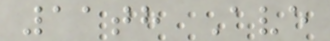11th Ave
